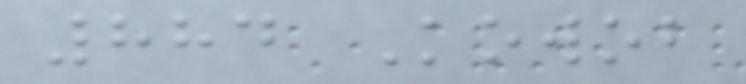884 Kowob
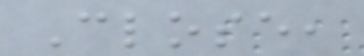Close,
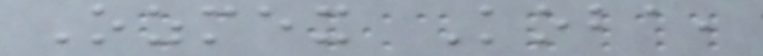Ozmex Koba,
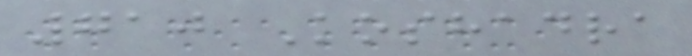710 Koshadra
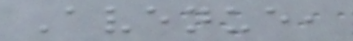Avenue,
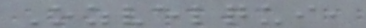Ozvelqui,
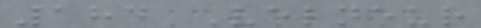184 Velneur
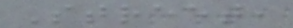Street,
